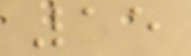15
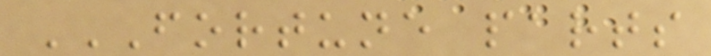FORTUNE PARTS
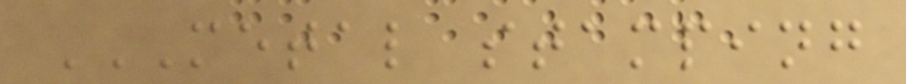METAL STAMPING
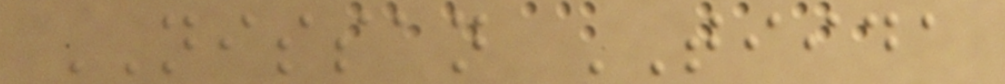NISSAN TIIDA
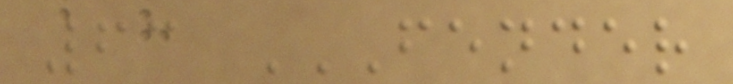63 FENDER
